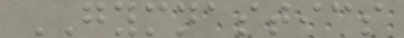GYMNASTICS
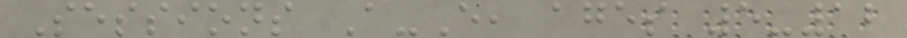Sessions A-E, ages 5-12
